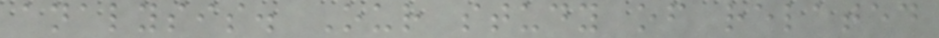analysis. Our study of related
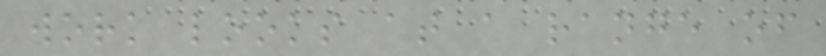work looks at a range of
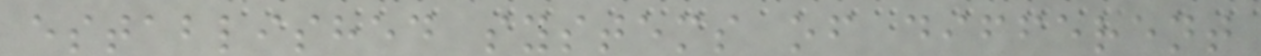established systems of different
